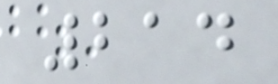214
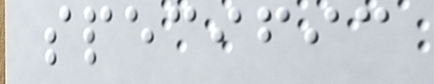specific
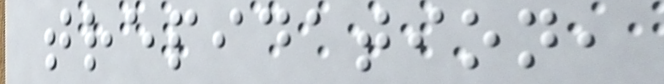trepidation,
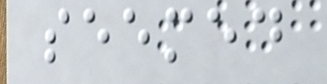seemed
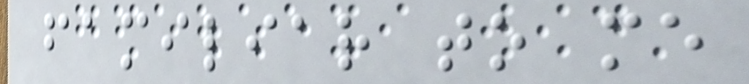familiar to me
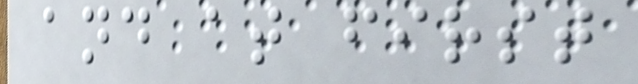and at first
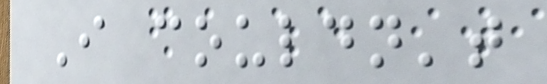I couldn't
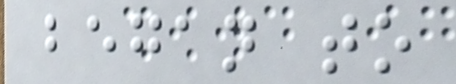began to
